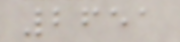2651
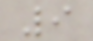9
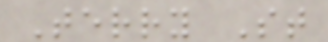Terry St
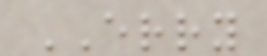ERRY
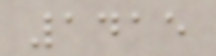1415
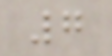7
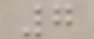7
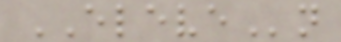ELEVEn
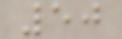50
